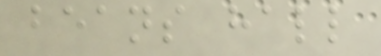beans hall
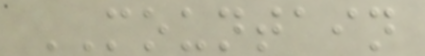MOUNTAIN
